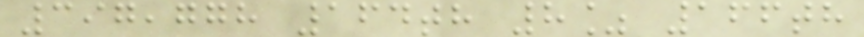397,778 164th 8% 166th
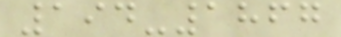194-1867
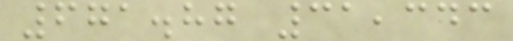671.87 31,343
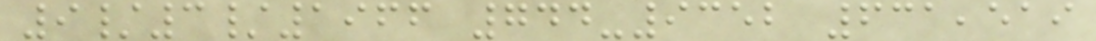9/3/1966 744-9352 631,519
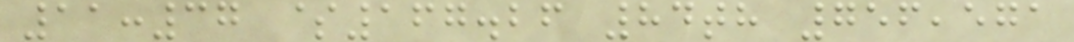11:37 $167.26 84th 756,571
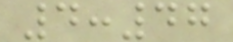4:47
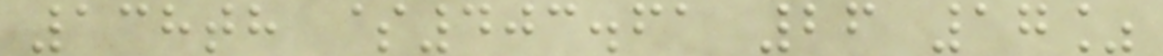138th $403.61 26 17%
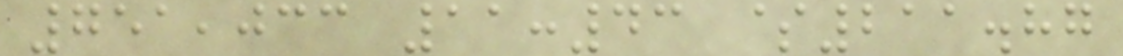751,033 11:43 $211.87
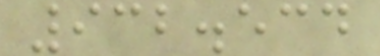932.534
